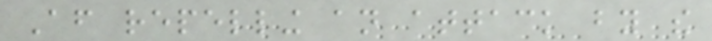After repelling an attack by the
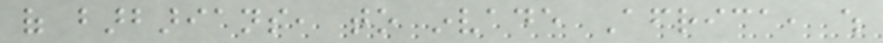of barbarians, to invade Africa, which
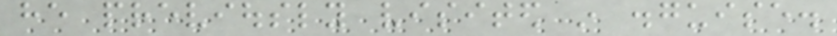he previously visited in disguise.
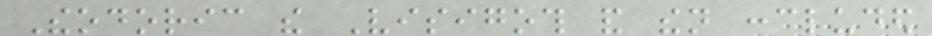Theodoric the Visigoth and then concluded
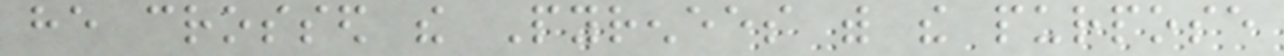he crossed the Pyrenees with the purpose
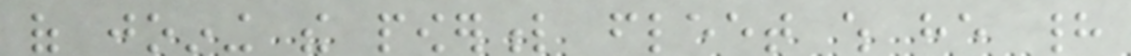of joining the powerful fleet which he had
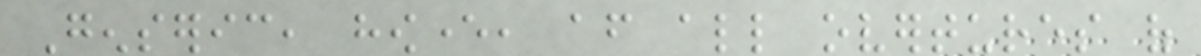Genseric, however, after all overtures of
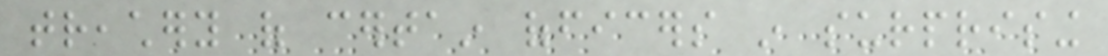treachery of certain officers in surprising
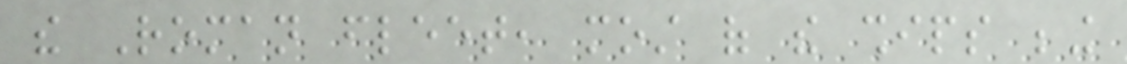the Roman fleet, most of the ships being
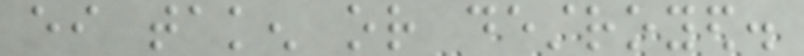either taken or destroyed.
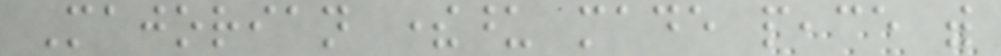Majorian thereupon made peace with
